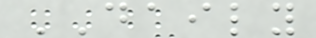DAILY
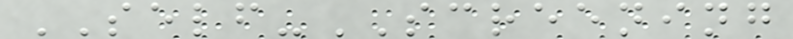SELF-SCREENING
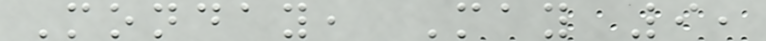Monday, May 9,
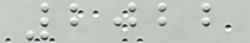2022
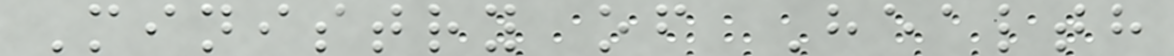Ministry of Health
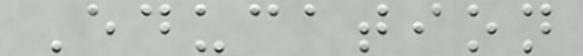Education
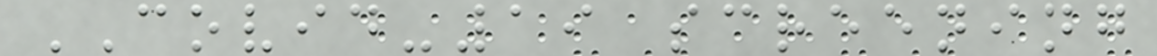COVID-19 screening
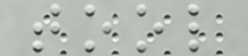tool
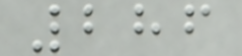286
